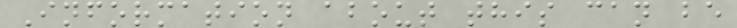Information about this can be
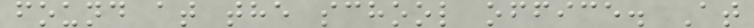found at the school office. At
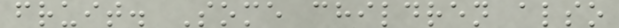fruit. Some children also
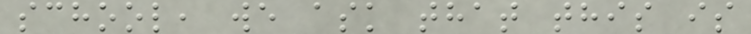school, we ask that this is
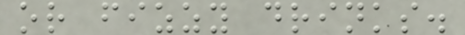or fizzy drinks.
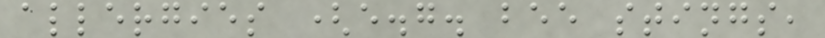allergies (e.g. bee stings,
